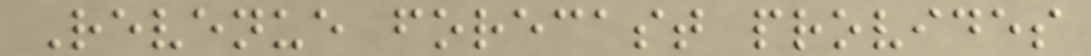Revenue forecast provides
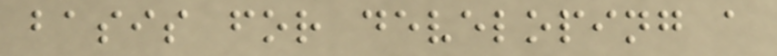basis for developing a
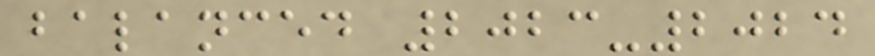balanced 2023-2024
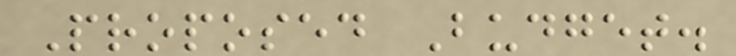Proposed Budget.
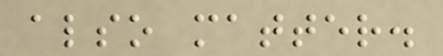also matter.
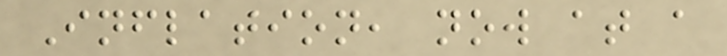Inflation, now at a
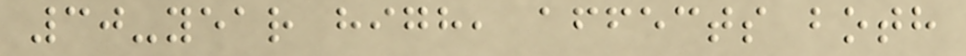30-year high, affects both
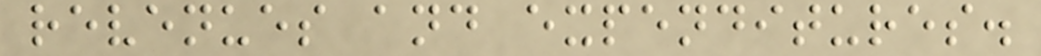revenues and expenditures.
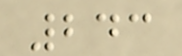243
